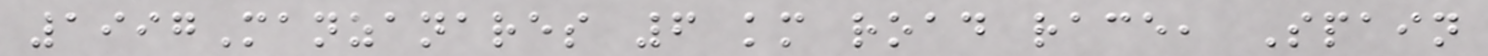1997Manzanares 6 km road race, Spain
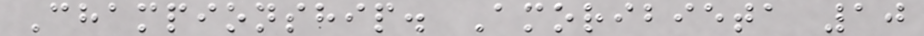Championship. Amoribieta 10
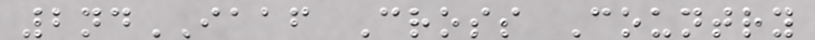2ndIAAF Cross Country
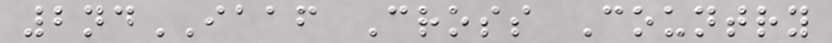2ndIAAF Cross Country
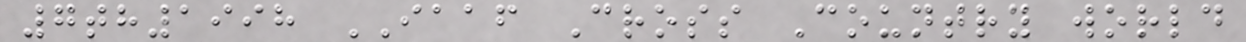7th1998 IAAF Cross Country world
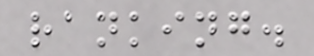ranking.
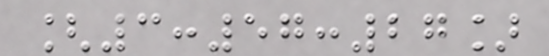[3:57:27]
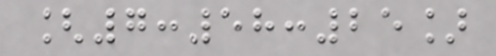[7:58:25]
